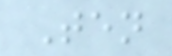Ten
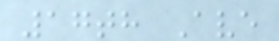17th Ave
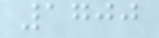1700
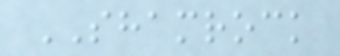SHAMROCK
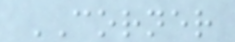CORNER
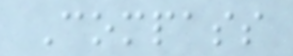Compass
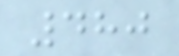480
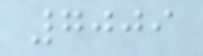7009
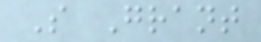S Grant
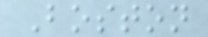Boston
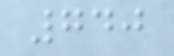740
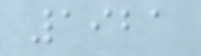1921
